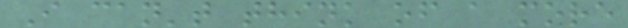I can't think of a more
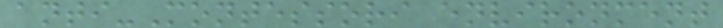anti-Montessori environment
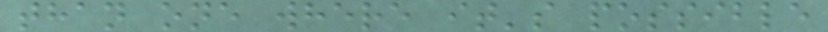than one where it's possible
